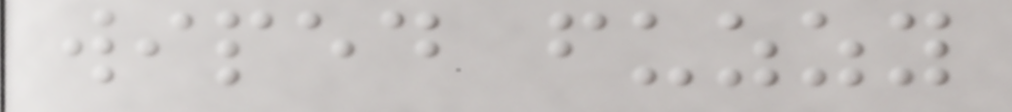wiped fuzzy
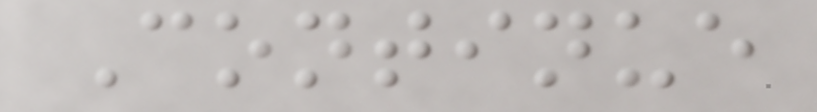Continue
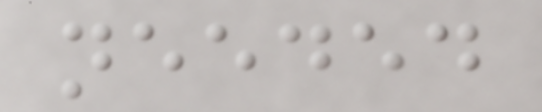needed
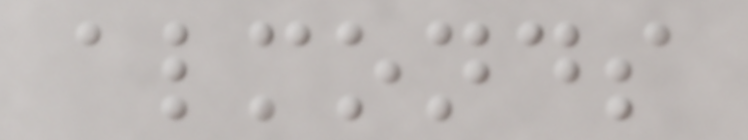almonds
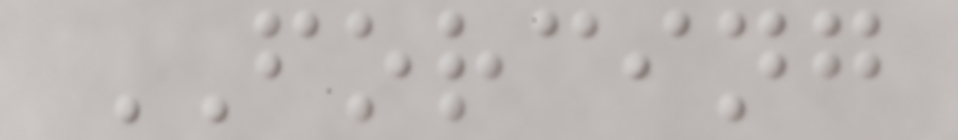FORCING
